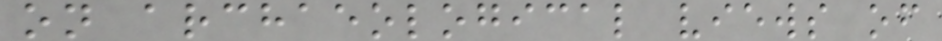on archaeological views of
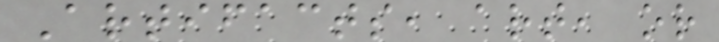Artifacts, art, or
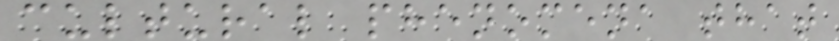cultural phenomena that
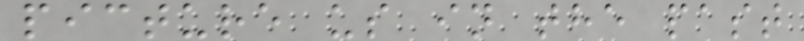picture us in the past
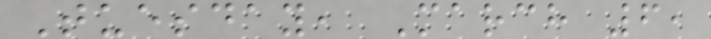Tuesday, March 6,
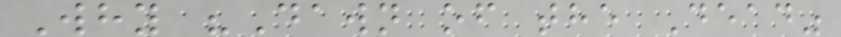Why "Dawn of the Dead"
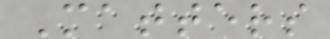Matters
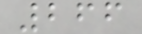266
